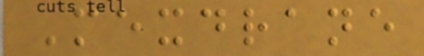Mexdrane
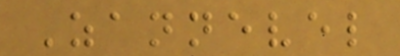Zannevel
